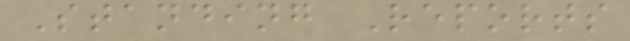Standing Reports
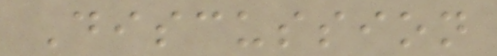Discussion
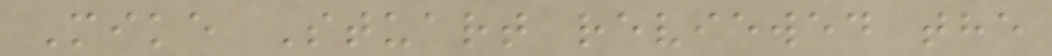Mike Stuart reviewed the
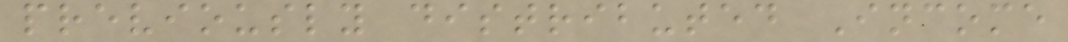previously distributed Income
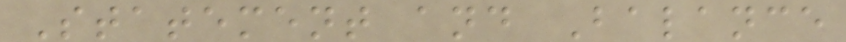Statement and Balance
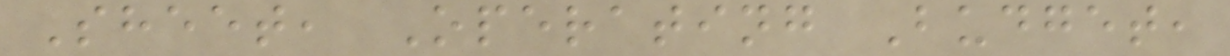Sheet, Operating Budget,
